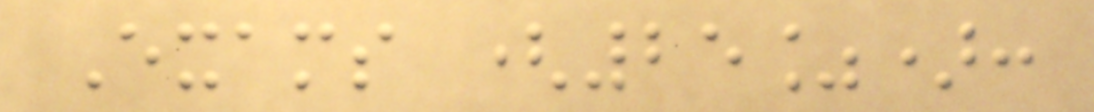Exams (25%):
